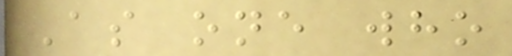As one who
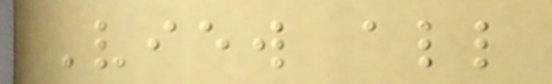View all
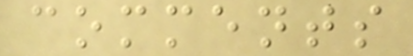comments
